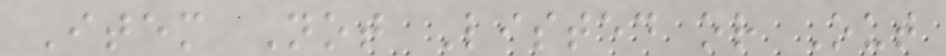Item Not Listed or Out
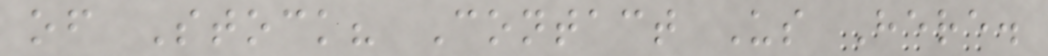of Stock? Contact Us Here.
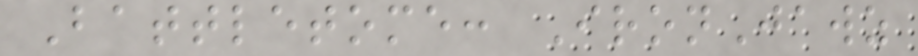Battletome: IronJawz
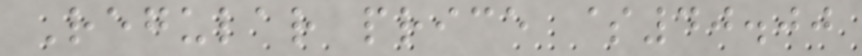Regular price $40.00
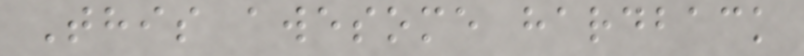This awesome hardback
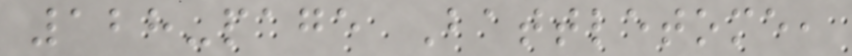128-page Battletome,
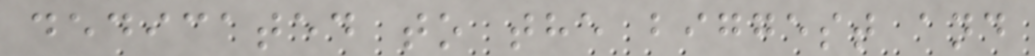dedicated to the biggest and
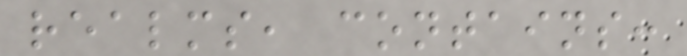realms, contains:
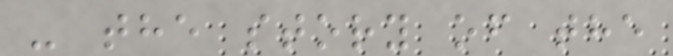- the story of the
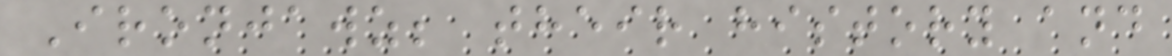Ironjawz; their history and
